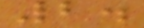2.
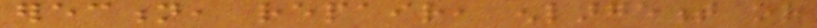erection, repair, enlargement or
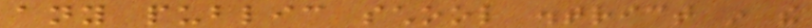any public school district in the
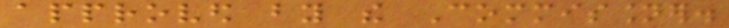approved by the Commissioner.
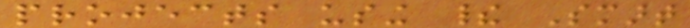projects using their Smart
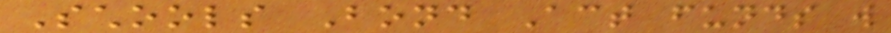Schools Bond Act funds will
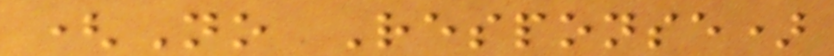(No Response)
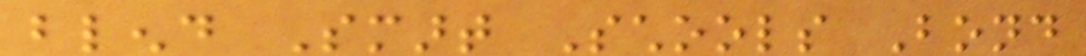blend Smart Schools Bond
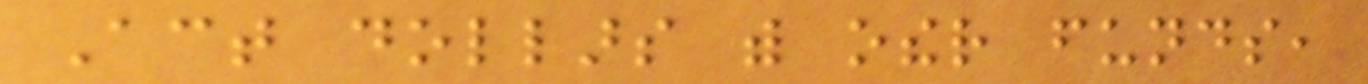Act dollars with other funds,
